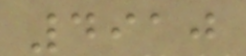4910
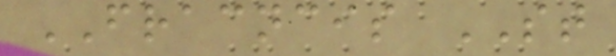FRACNCIS ST
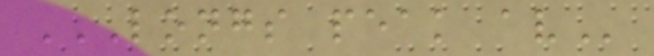LONGS PEAK AV
